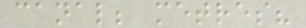canal; metres?
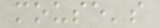mouse's
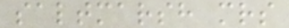saltmarsh mrs
